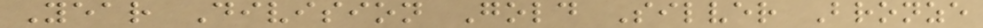Year Division Gold Silver Bronze
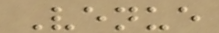Venue
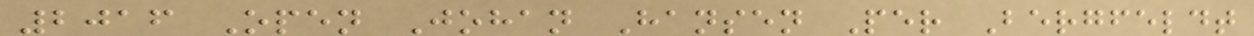2016 Open Johan Hansen Per Bergfeldt
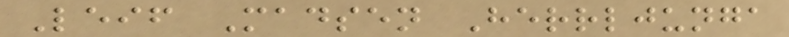Leif Madsen Herrljunga
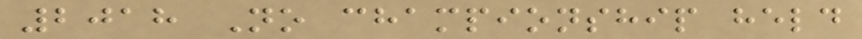2018 No championship held
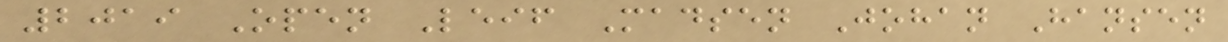2019 Open Leif Madsen Johan Hansen
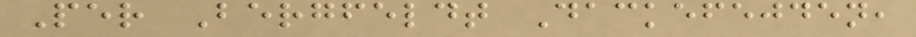Per Bergfeldt Dackefejden,
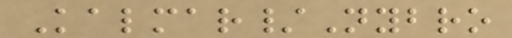Kalmar/Nybro
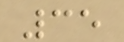35
